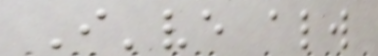I've always
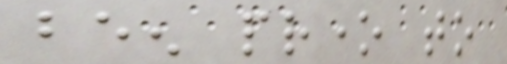been prone to
